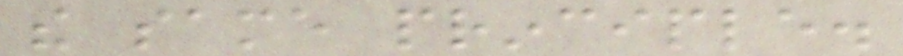the same principle.
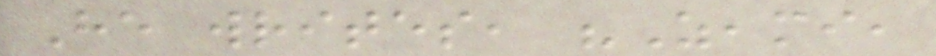He writes, "Zeami,
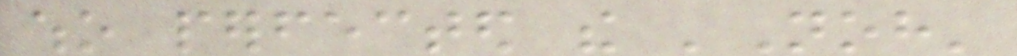who perfected the 'Noh'
